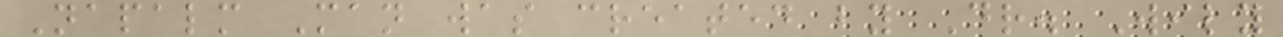Napalm Man was created by Dr. Wily
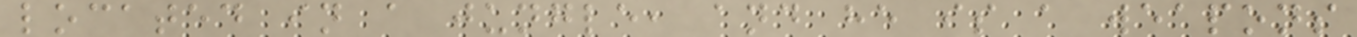located in a jungle, and he is a weapons
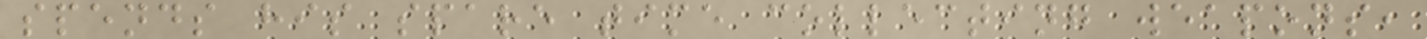spends his spare time collecting weapons,
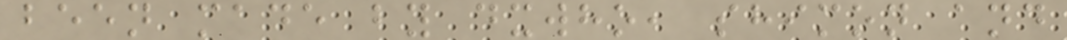been made by dxwho, shimon and
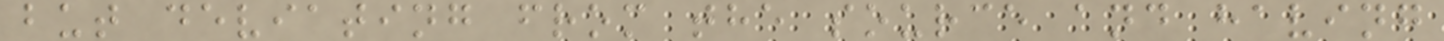but deviating from the source and having
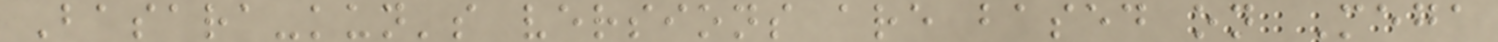Basara-kun's versions are based on Mega
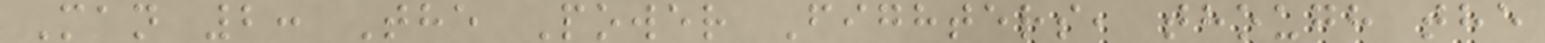Man 2: The Power Fighters, though the
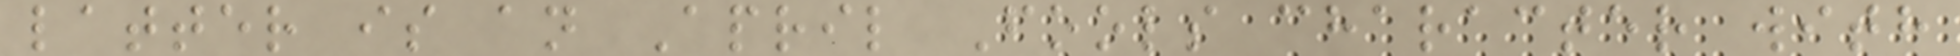latter is an April Fools character with
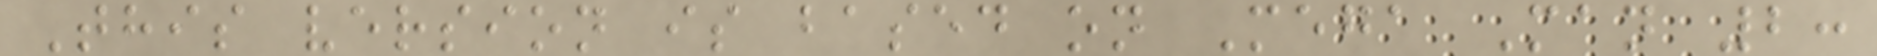This version is based on Mega Man 2:
